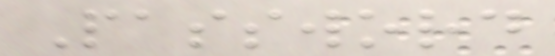Password
